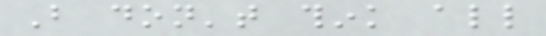But don't think all
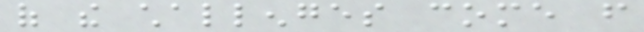of the challenges come from
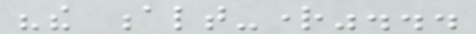"the alt-right"...
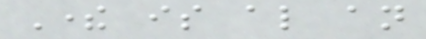There is also an
